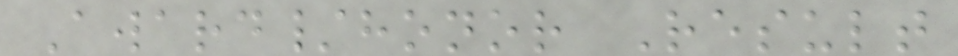Award/honor Result
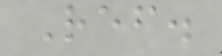Ref.
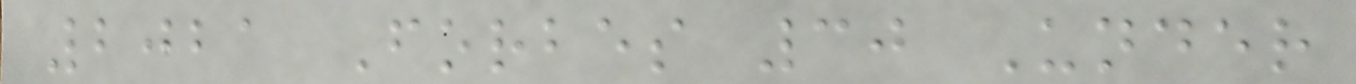2021 Forbes 30 Under
